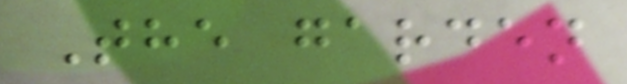The garden
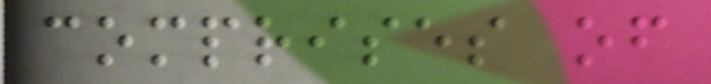comprises of
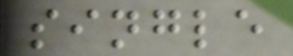single
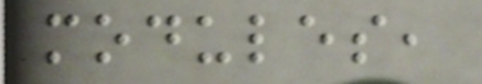modules,
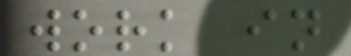work in
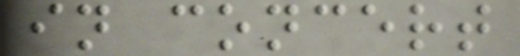in concert
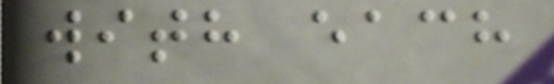with each
